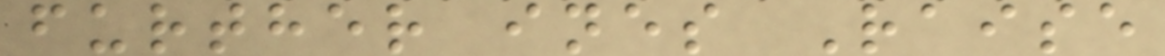further ines Raise
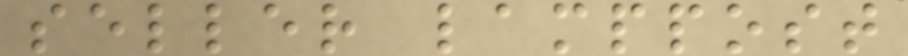seller lamppost
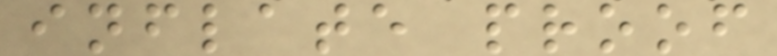inflate proof
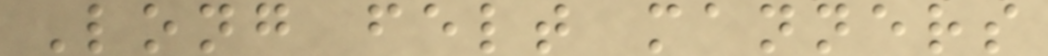Long felt manners
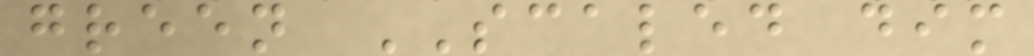green SCALED dim
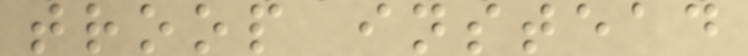troop instead
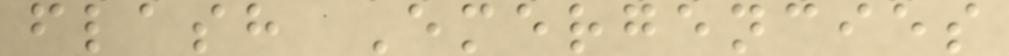flash Emergencies
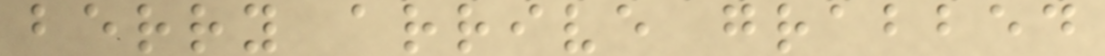berry arrive grabbed
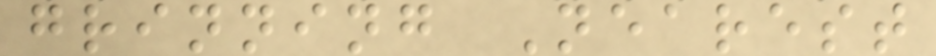grinning Nearest
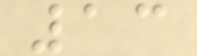13
